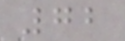72
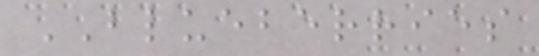BLUEBERRIES
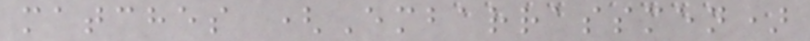matches (Embarrassmen)
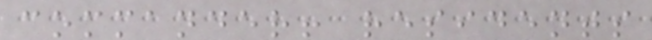commander! residents
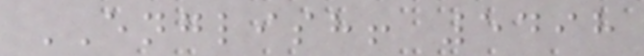ENGLISH! 5498
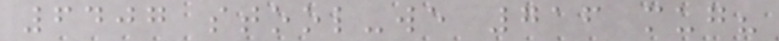6407 stool-we 716 mug?
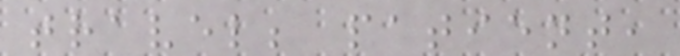travel; patient,
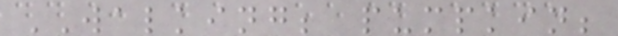WALKING; pumpkin;
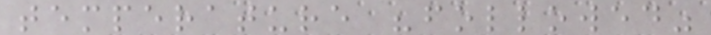temperature "followed"
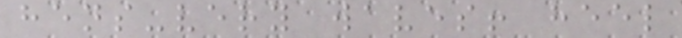hens-very waves! heel
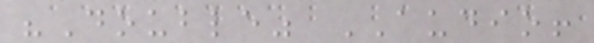"Double" AUDIO!
